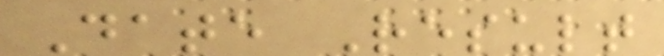Date Result
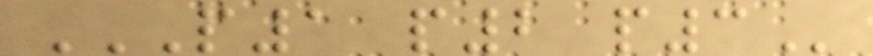P1 P2 P3
